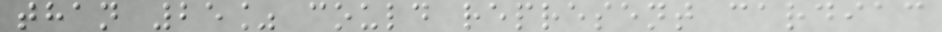than 25% could represent cardiac
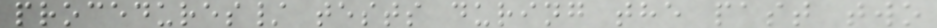procedures/ tests during the past two
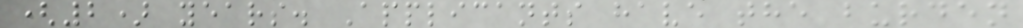(2) years. Applicants have the burden
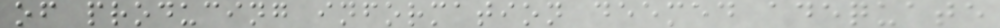of producing information deemed adequate
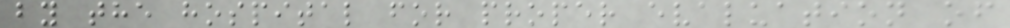by the hospital for proper evaluation of
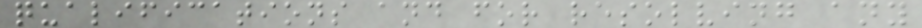qualifications and for resolving any
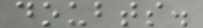doubts.
